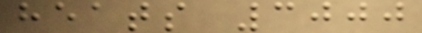heats 3000
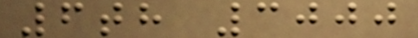6th 3000
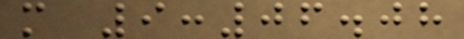m 9:06.08
